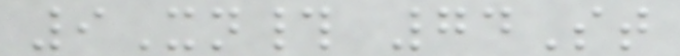9Xn# 74St
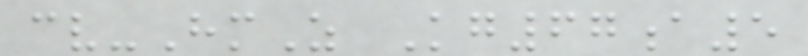cv-HmZ Kg67a5
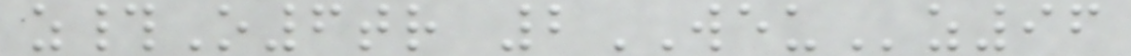z#O6tr 2WEUz96
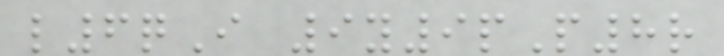l6qI 9y9pP8r
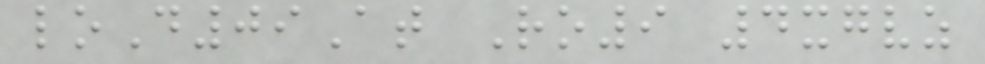loD09At Ro9 4xgvz
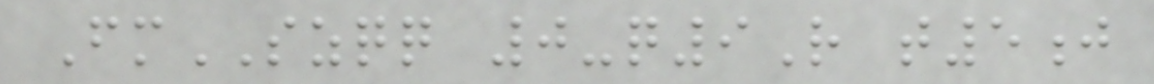FmSZQQ 0-q9R t5j
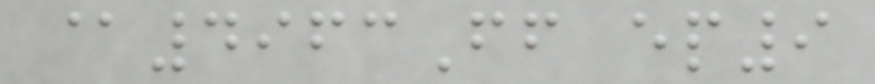@4963Ff ep9
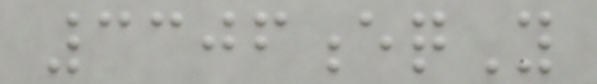3306eqY
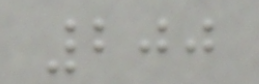200
